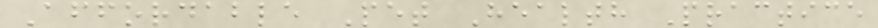Affordable Pet Health Practice
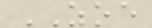ZOE
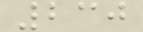230
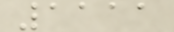1111
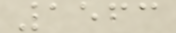1563
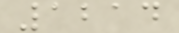1214
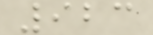923
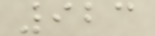923
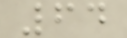64
